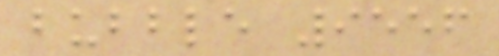bubble 9556
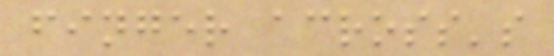finger across's
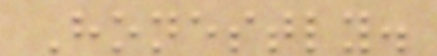Honestly.
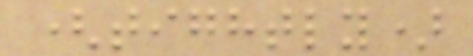(tightly)
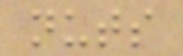nuts
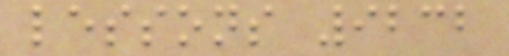lessons 9232
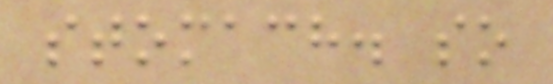stomach. so
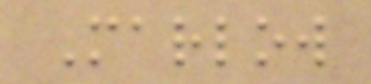Marlow
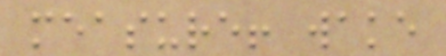measure! wake
